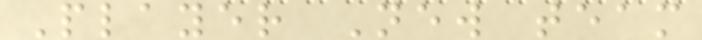Player New team
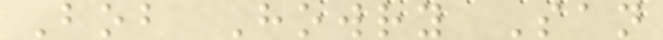Bob Howry San
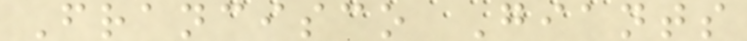Francisco Giants
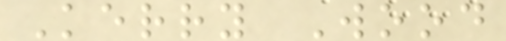Kerry Wood
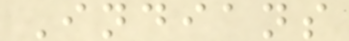Indians
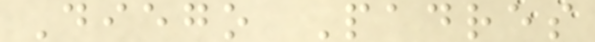Diego Padres
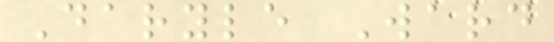Daryle Ward
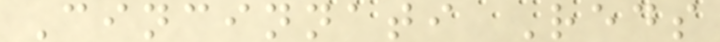Cincinnati Reds
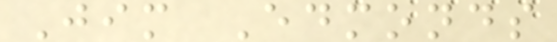Jim Edmonds
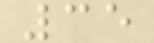35
